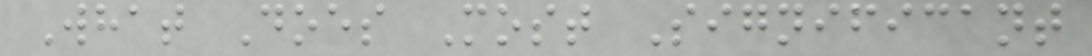What Does Most Significant
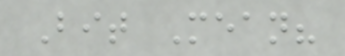Bit Mean?
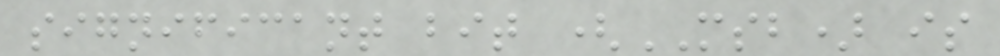significant bit (MSB) is
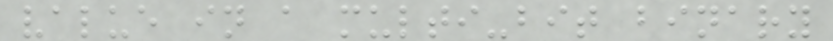value in a multi-bit binary
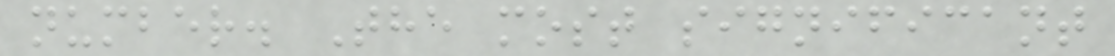number. The most significant
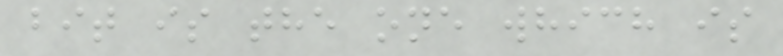bit is the one which is
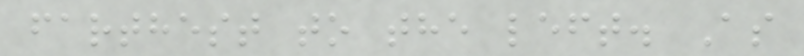farthest to the left. As
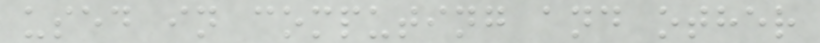used in computing and other
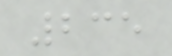235
